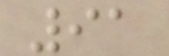91
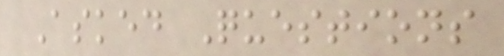Asked Questions
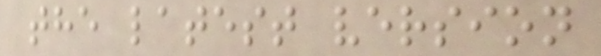the latest version
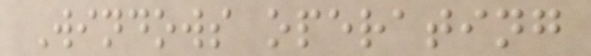Windows operating
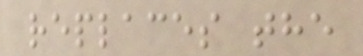replaces the
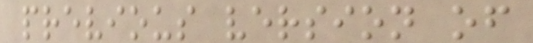previous version of
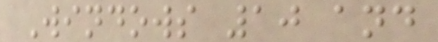Windows 10 and
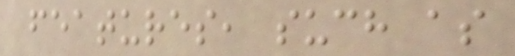features, such as
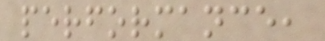performance,
